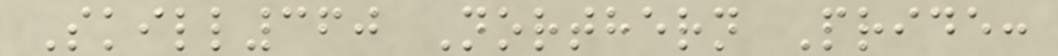Skill360 Northern Pride:
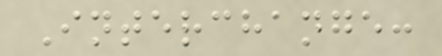Interchange:
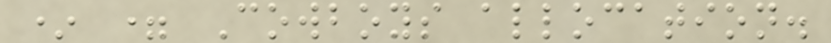* = Cowboys allocation.
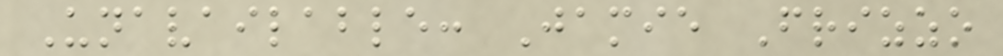Unavailable: Jamie Frizzo
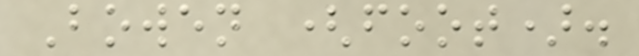Bowen (foot).
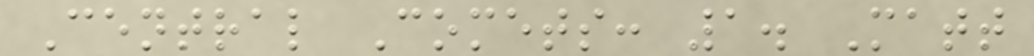Central Comets: 1. Matt
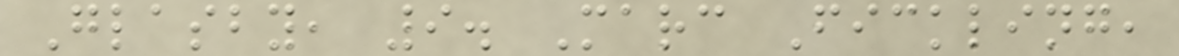Glasby, 9. Marc Fickling,
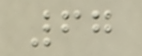67
